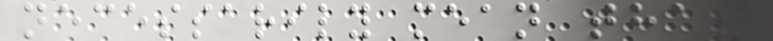necessarily mean that
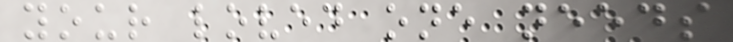your loved one needs
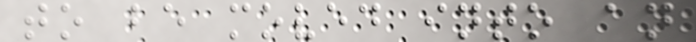to be moved into an
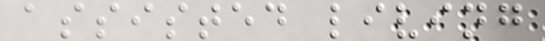assisted living
